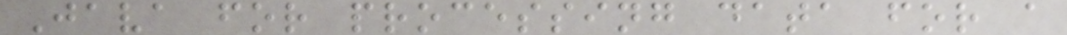Java for processing data for a
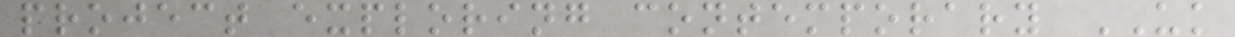project exploring contemporary UK
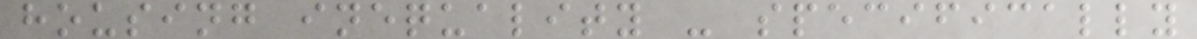housing inequality - specifically
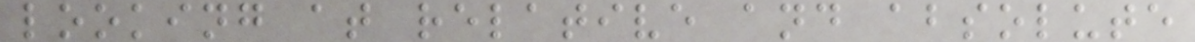looking at relative and absolute
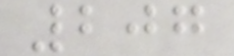207
